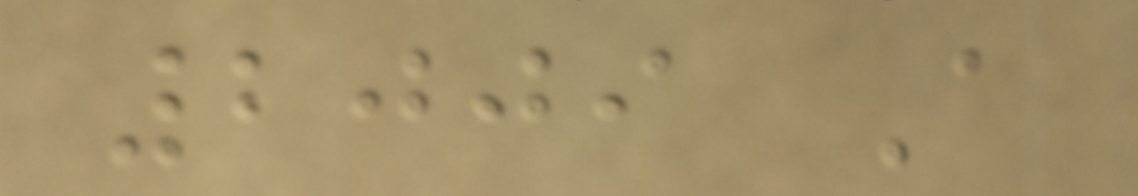2009 A
